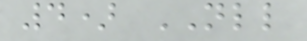4) NLL
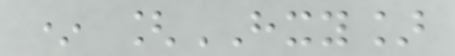* [HXY]
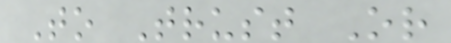To Trust Or
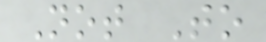Not To
